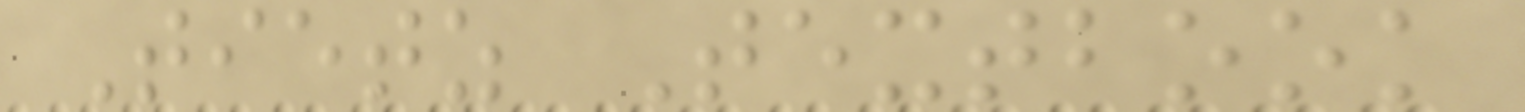Tietz Textbook
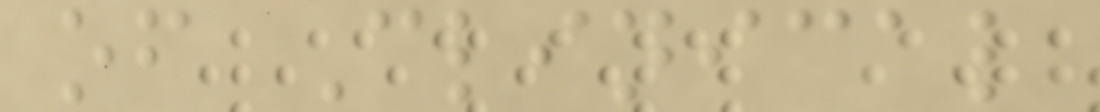of Clinical
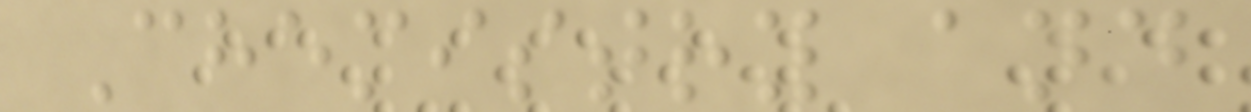Chemistry and
